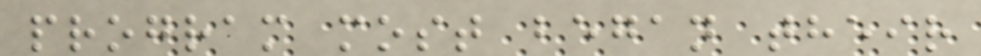program most began their
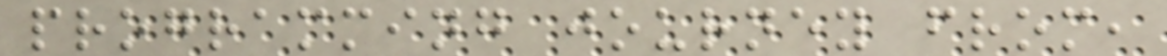programming journey from,
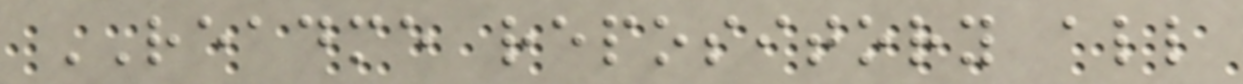README repository all
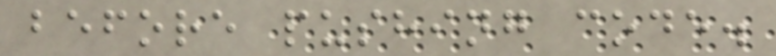before pushing code.
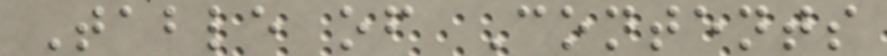Table of Contents
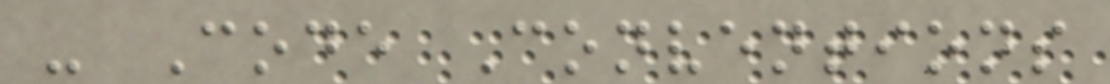- Code Conventions
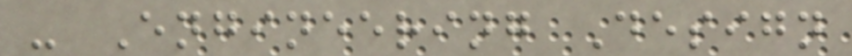- Engineering Design
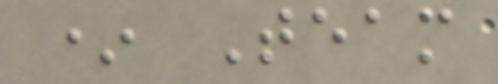* Team
